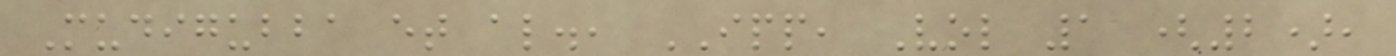Mudigubba et al., IPP, Vol 1 (2),
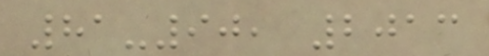81-90, 2013
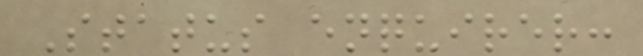Status enquirer:
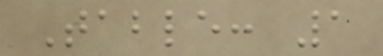Table: 1
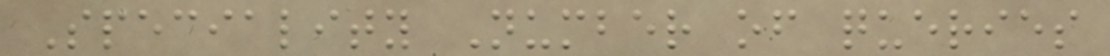Speciality Number of queries
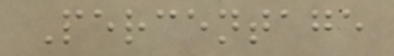Percentage
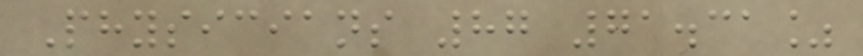Physicians 87 71.31%
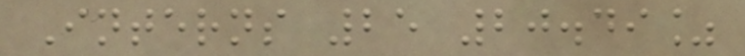Interns 25 20.49%
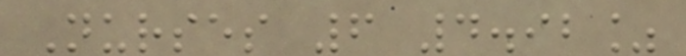Nurses 6 4.92%
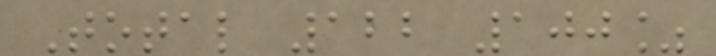Total 122 100%
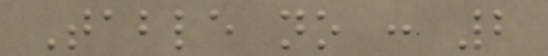Table no : 2
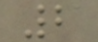2
